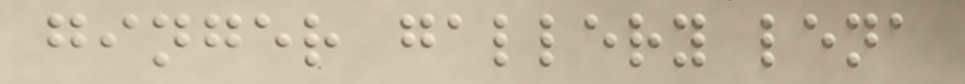ginger gallery lena
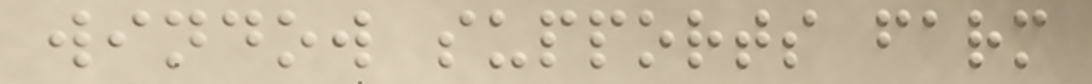window supports farm
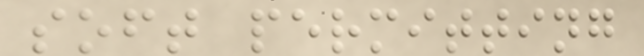soft permitting
